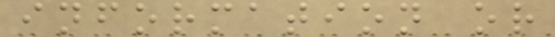information or
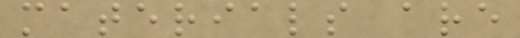materials are
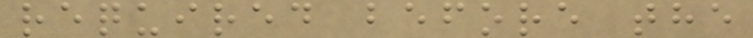required before the
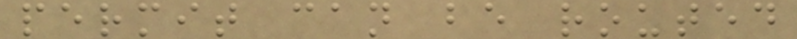permit can be routed
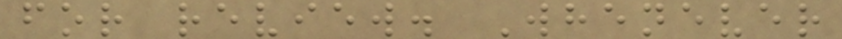for review. Whenever
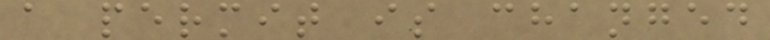a permit is changed
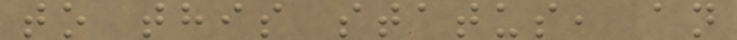to this status, an
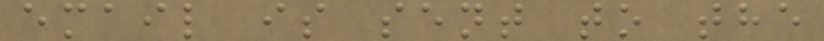email is sent to the
